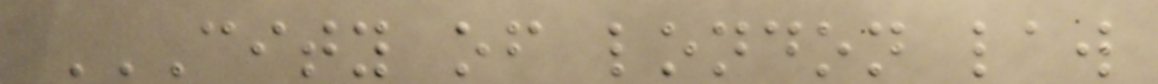CITY OF LONDON LAW
